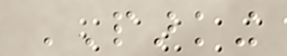PARKING
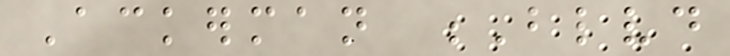Ackerman Blvd
